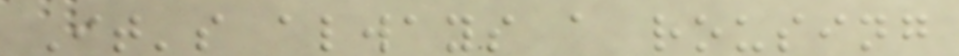It's always a rousing
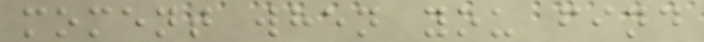moment when you find
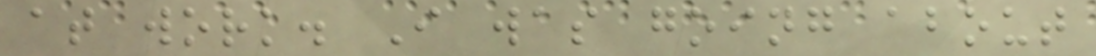at work. I was going about
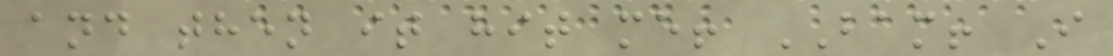and then it hit me! BAM! I
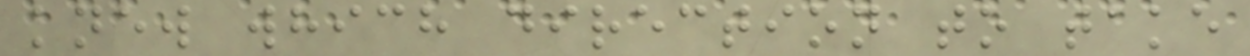knew which direction to take
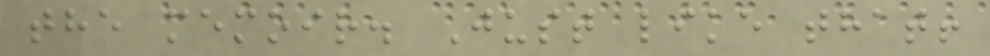the memoir. Just like that!
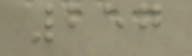257
